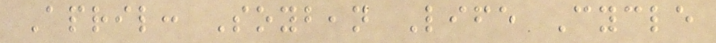April: Soybean Life Cycle
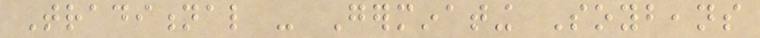Traditional - Germinating Soybeans
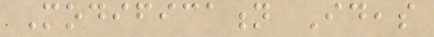Modification Ideas
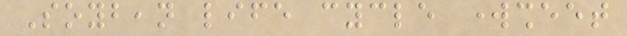Soybean life cycle worksheet
